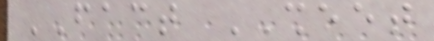FACT SHEET
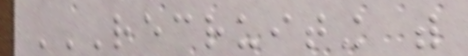RECRUITING WITH
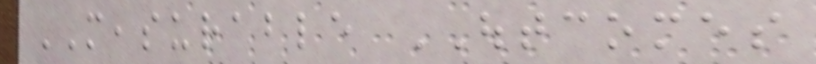MEASURABLE OUTCOMES
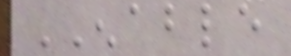ENABLE
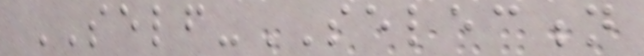SELF-SELECTION
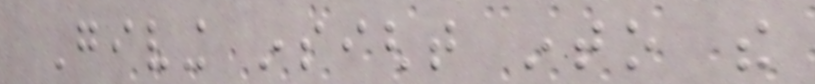Giving insight into the
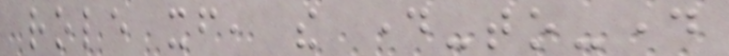role itself, the day-to-day
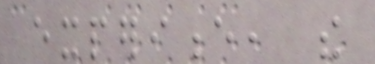experience, the
